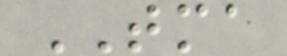TMA
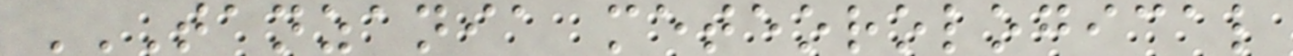TANZANIA METEOROLOGICAL
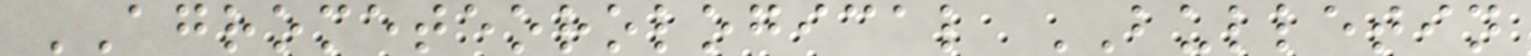AGROMETEOROLOGICAL BULLETIN
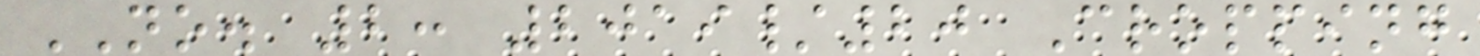NO. 2: 2019/20 Cropping
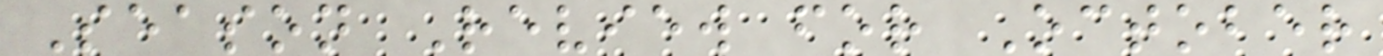Season Review for October
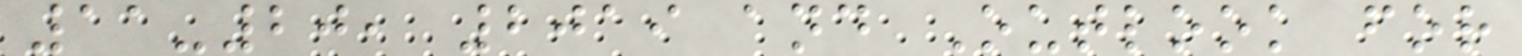11-20, 2019 and Outlook for
